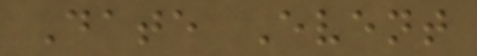Date Event
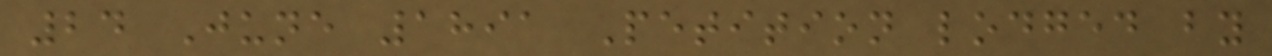24 June 1891 Petition lodged by
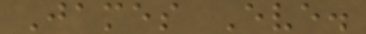James Eve.
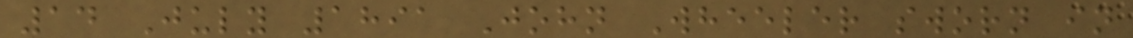14 July 1891 John Wheeler sworn in
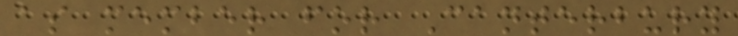as member for Canterbury
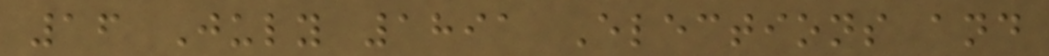16 July 1891 Elections and
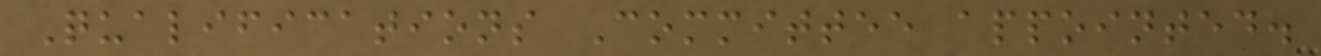Qualifications Committee appointed.
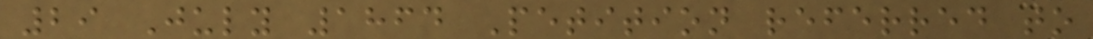29 July 1864 Petition referred to
